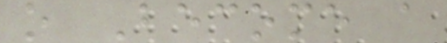o Become a
